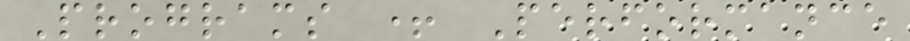Programs + Performance
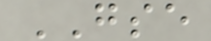GSE
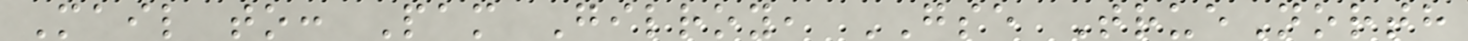Mail to: Pam Gilroy, GSE TrueNorth
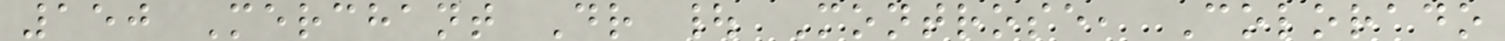150 Merchant Dr | Montrose, Colorado
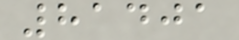81401
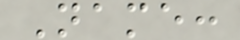Name:
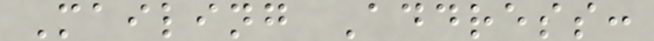Mailing Address:
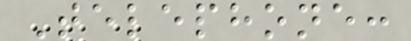Telephone:
